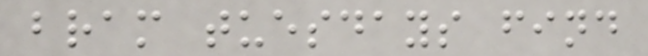bram tuesdays find
